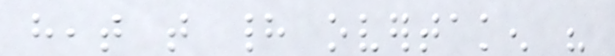heat that had overtaken his
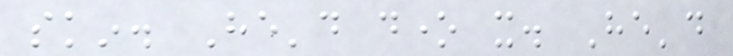skin. He'd done it. He'd
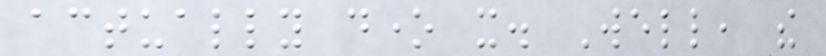actually done it. Well, the
